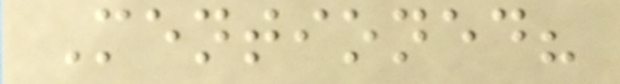Mentioned?
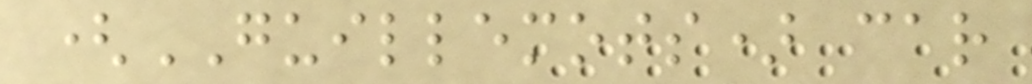(GUILLEMOTS) car
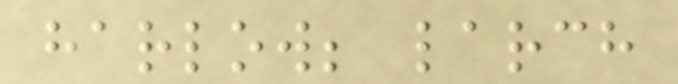harlow; larch
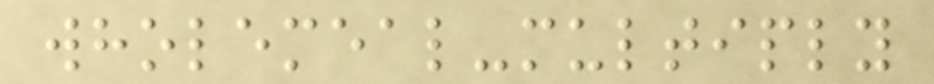wholemeal-multiply
